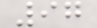97
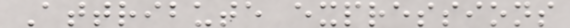Attribute expressions
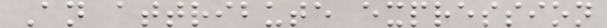An attribute expression
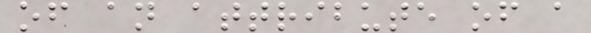of an attribute of a
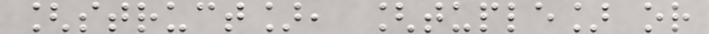[struct], [tuple] or
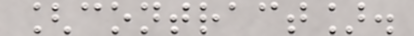[contract].
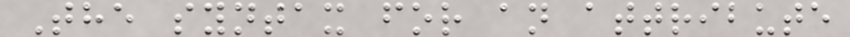The syntax for an attribute
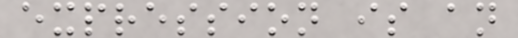expression is an
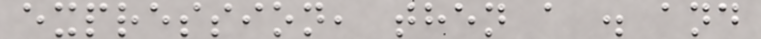expression, then a . and
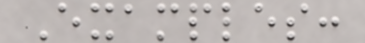Examples:
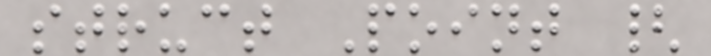struct Point {
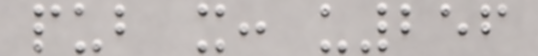pub x: u256
